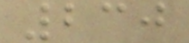230
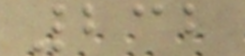232
